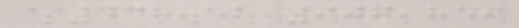$438.52 907,859
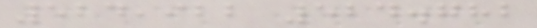524,922 524.782
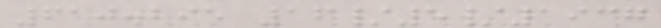610.295 16/5/1937
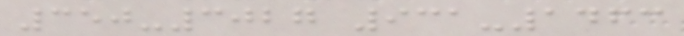350-3027 931-1463
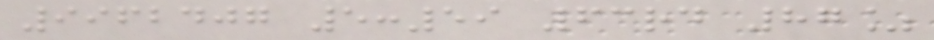9962407 5:59 63rd 87%
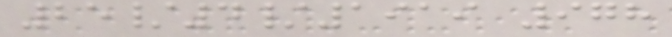25/4/1919 978
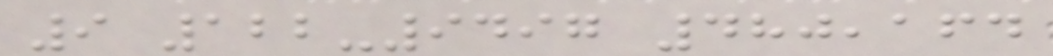9 122-9497 480,164
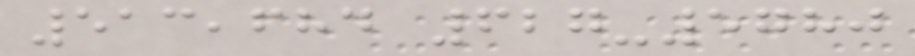513,684 627-5780
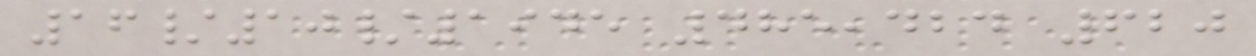16/10/1945 485,424 620
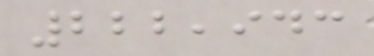222,943
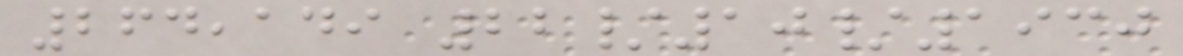264,149 22/10/1930
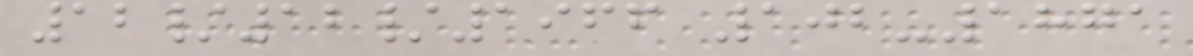12/12/1966 102-1871
